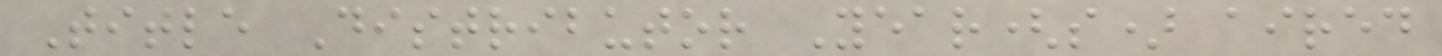Title Distributor Year(s) aired
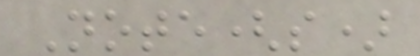Note(s)
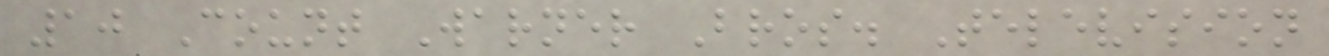10 Count Warner Bros. Television
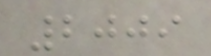2009
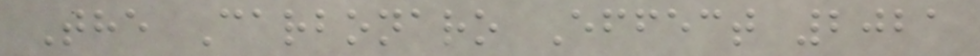The Carbonaro Effect 2021
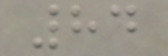84
